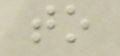to
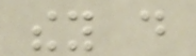they do
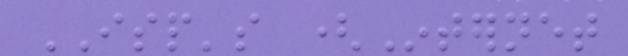ISP's (Internet
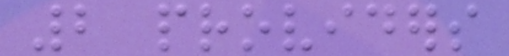2 providers
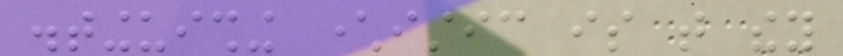distinguishing characteristic is that they
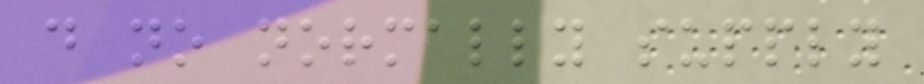do no normally supply
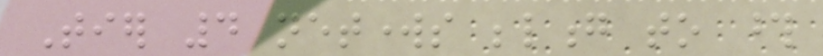Tier 4 networks belong to those
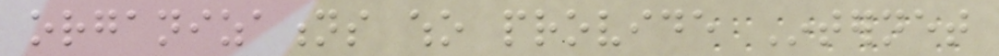organizations who provide Internet
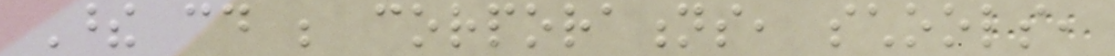These could be corporations, schools,
